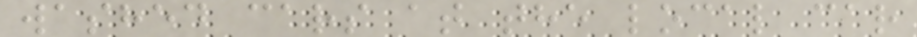washed cars at the local car
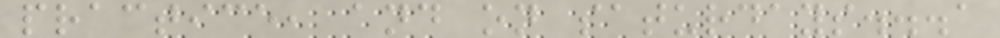practice, and on saturdays...a
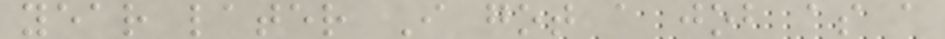year later I got a job as a
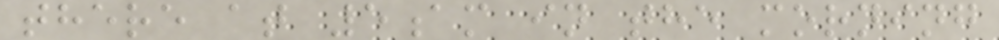there at 5am in the morning
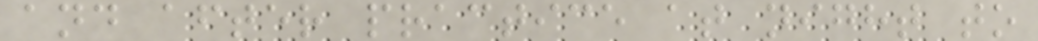and after practice at night to
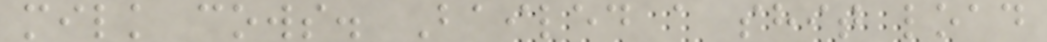milk cows. Bailed a shit load
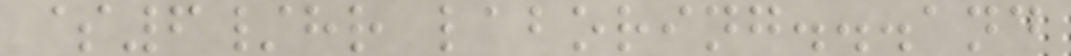$6/hr laboring...and
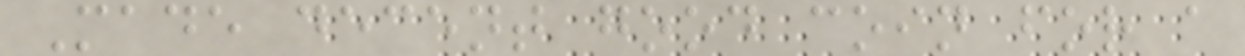Made decent good coin for a
